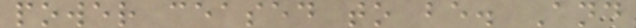power ceased to be. And
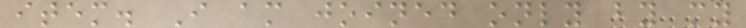item. I am joined only by my
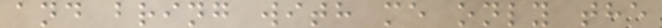and bring with me only the
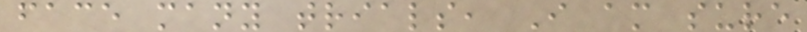face many trials, I am sure
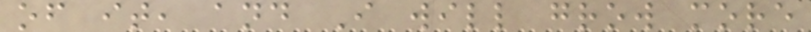of it, and I will grow more
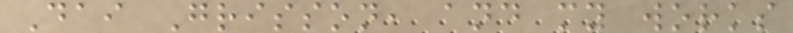Dai Grisson, and my works
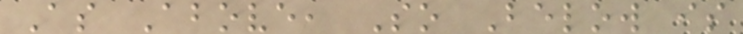As Above, So Below is
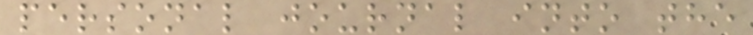personal journal into the
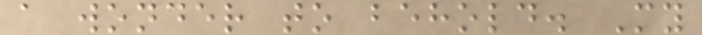a wonder to behold. My
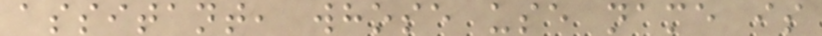assitant, whose use name is
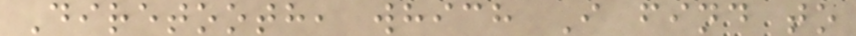Diretooth, which I find to
